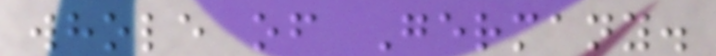whole of Germany.
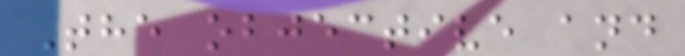The objective and
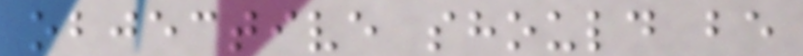objective should be
